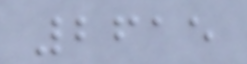2615
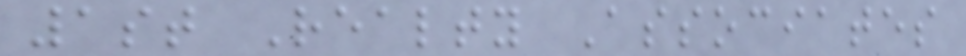1st Realty Associates
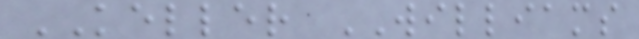KELLER WILLIAMS
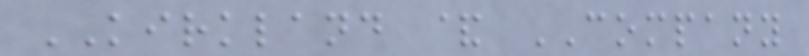KIRKLAND & COMPANY
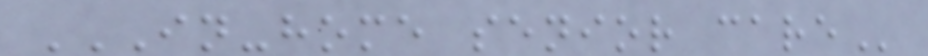IN-HOME SENIOR CARE
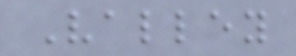Valley
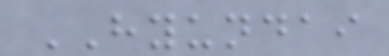HYUNDAI
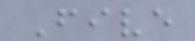Five
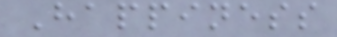Happiness
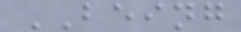BEING
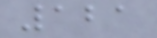121
